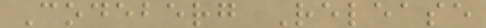Codeberg Release
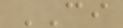CI
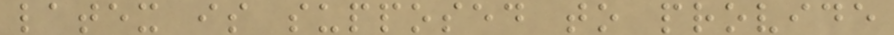latex is supposed to provide
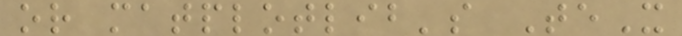or matplotlib's TeX
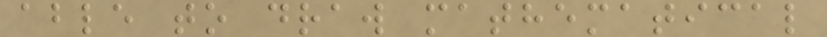able to draw mathematical
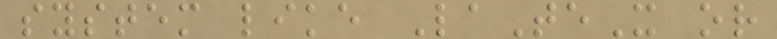system like LaTeX or
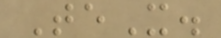TeX.
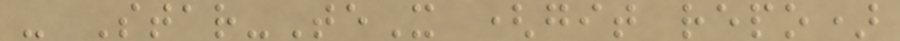- Star-TeX (git repo)
